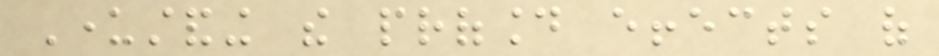Understanding the profound effects of
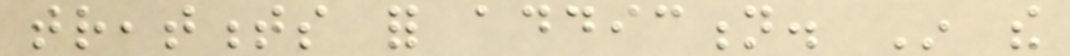treatments for addiction. In the
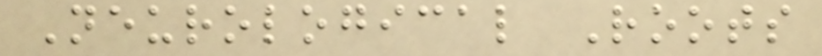Neurological Roots
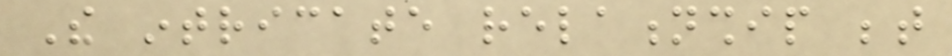The intricate relationship between
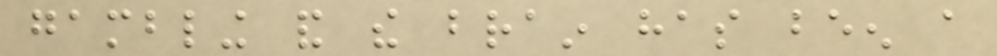gambling and the brain has been a
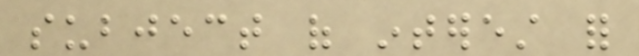subject of interest for
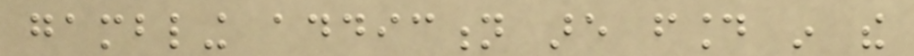gambling addiction are found in the
